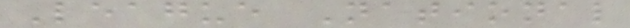League National
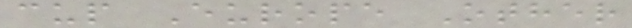cup Europe Other
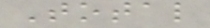Total
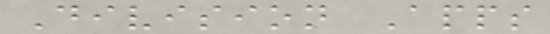Division Apps
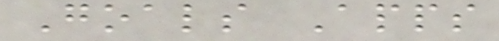Goals Apps
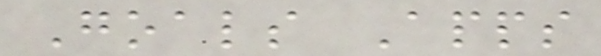Goals Apps
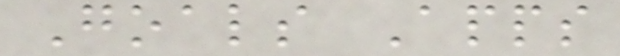Goals Apps
